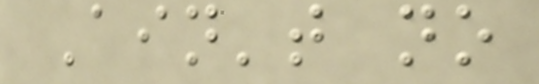Ain't no
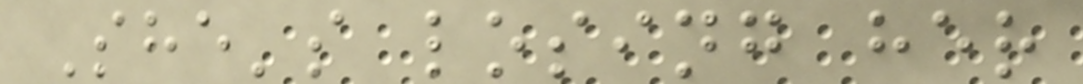She's losing her
